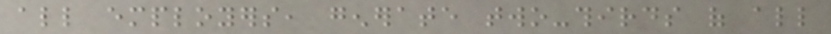all employers, generate two-thirds of all
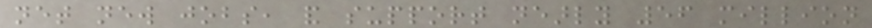net new jobs, and support nearly 56 million
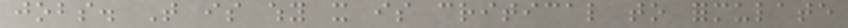jobs. That is why it is critical to formulate
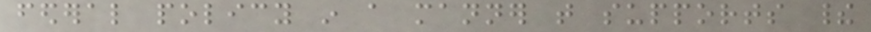federal policy in a manner that supports their
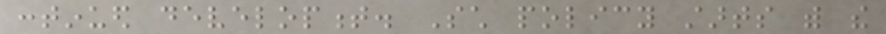continued development. Such policy starts with the
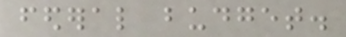federal budget.
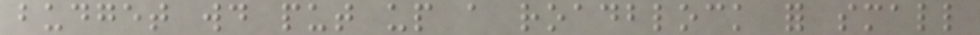budget would put up a roadblock for small
